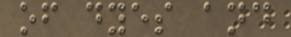of dyes and
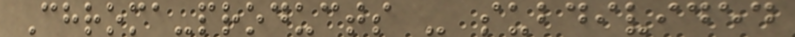Chroma-products - subdivided
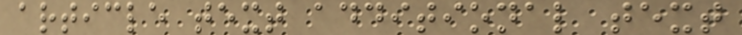article text additional text
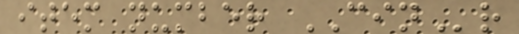item number CINr
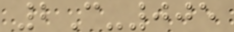2C-005
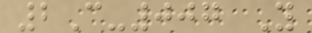2C-007 Y
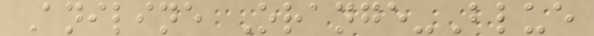Aniline Orange-Blue
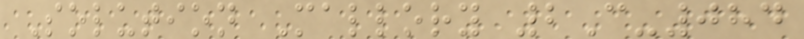Solution Mallory 2C-084
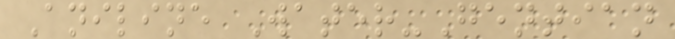Aniline Water-Gentian
